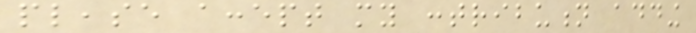please accept my contribution adding
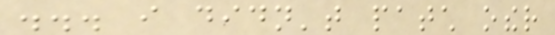... i didn't patch other
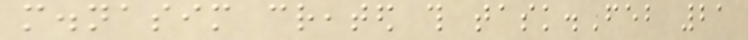m.nasim created this task.Feb 21
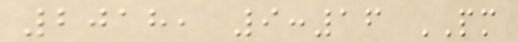2018, 9:16 PM
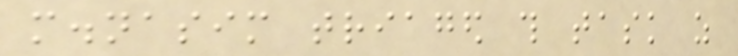m.nasim triaged this task as
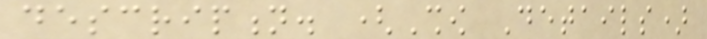description. (Show Details)
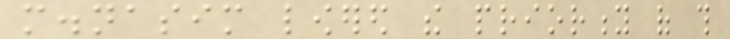m.nasim lowered the priority of this
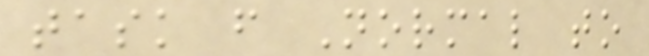task from Normal to
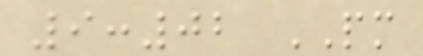9:02 PM
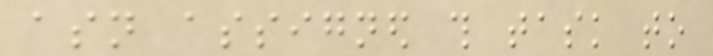asn assigned this task to
